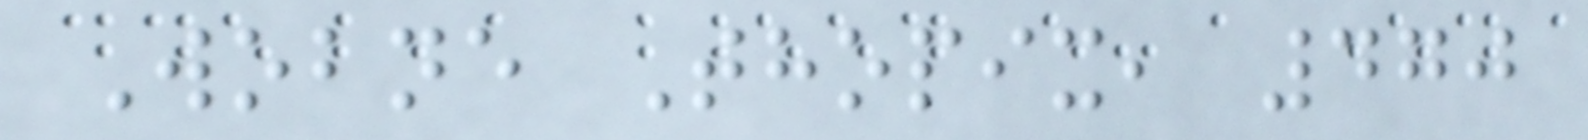Wobne Thopix, 470
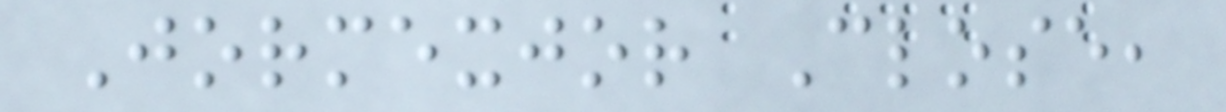Jormexjor Close,
